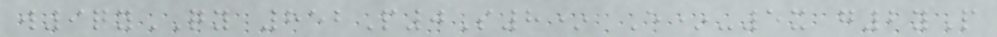w9qyQY 852P0S8* E*-5x g2yP
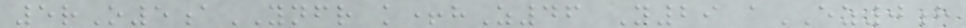5rO5aYNFR k+hZ46 Y29 aEZ0h
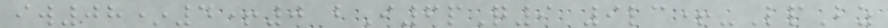iw08*4+0 bI6pQ9 9lc+-LpBz
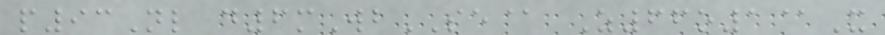p93Nl d6mWbSE@ Z66o1@X
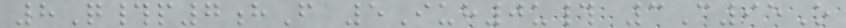8Q#p7hF 5Iuh0u# 3C95O
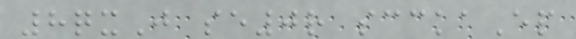8qxJ se0r scckaEp
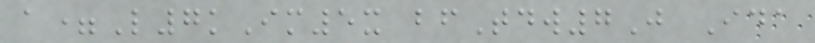a=L7kIm5x bfTdw7J Ida
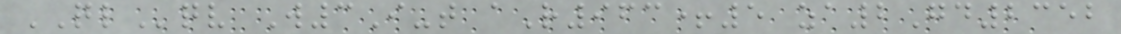QLqv W3I-t aR963+5 za2Gd2352
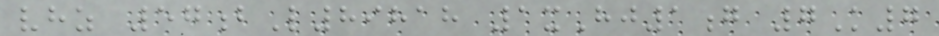vhz 57bL89818 1xHj1g 7K7
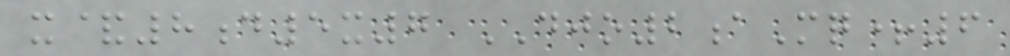x&8d5x7 DJO2aMq+6
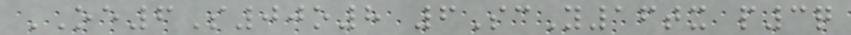OE6S00o8 6ScY16tx p3q
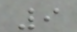9
